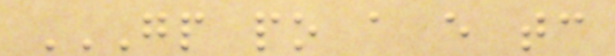GP PO A E TC
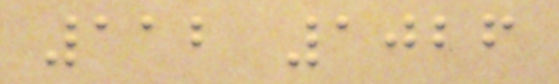112 1026
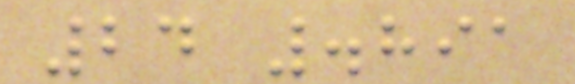24 .891
